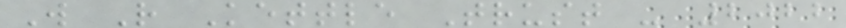W R Kettle Trust - 2022
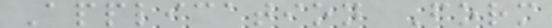Application Form
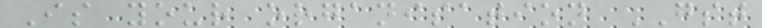Is your organisation GST
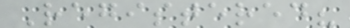Registered?
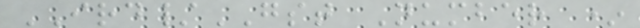IRD/GST Number *
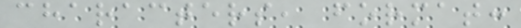characters, format:
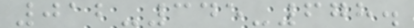012-345-678.
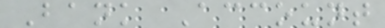Bank Account
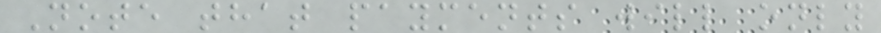Note that payments will only
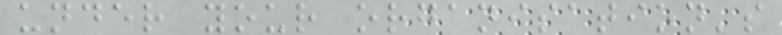under your organisation's
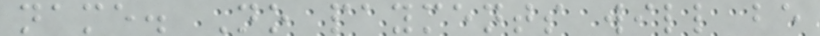name. No payments will be
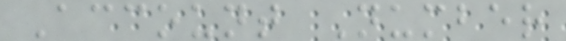Account Number
